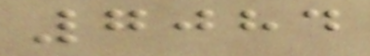7084
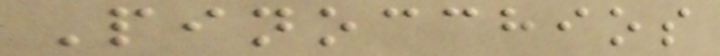Pinocchios
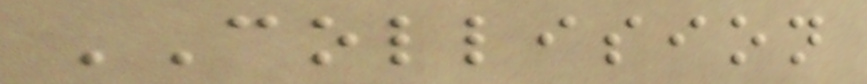COLLISION
